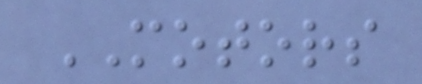MOTORS
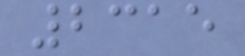2315
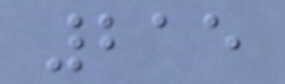215
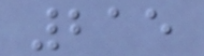215
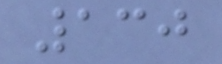130
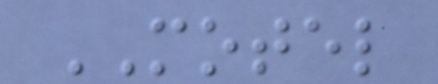MOTEL
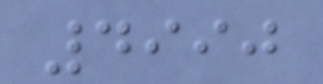4990
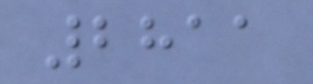2811
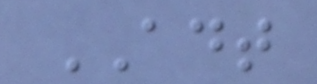ADT
